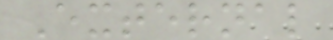External
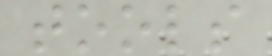tools
